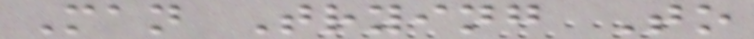Man Trying To
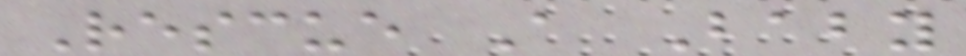Rescue A Baby
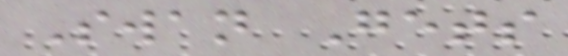Swan Gets
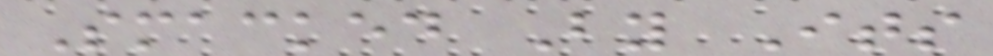Smacked By Its
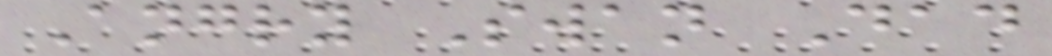Angry Swan Dad
